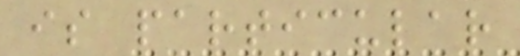is particular
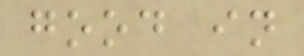good in
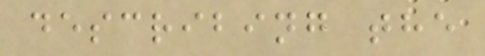describing the
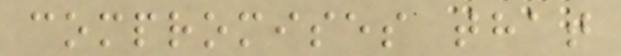compromises that
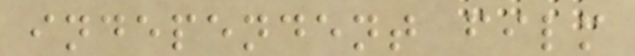independent film
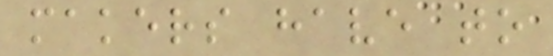makers have to
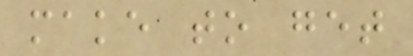make to get
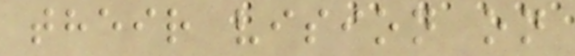their vision on
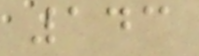143
